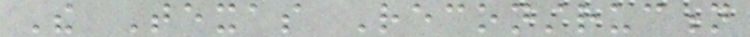The Texas Reconstruction
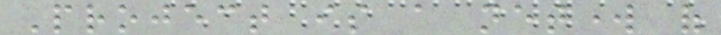Project is a network of
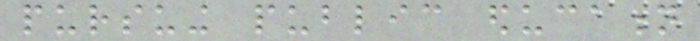pursuing public education
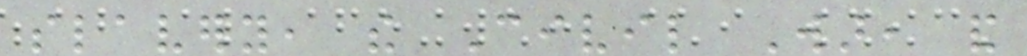slavery, the Civil War, and
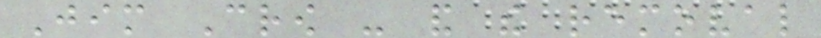Jim Crow - and the removal
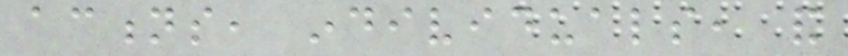actions, individuals, and
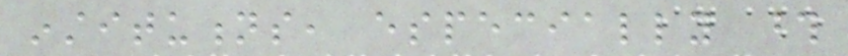institutions, especially those
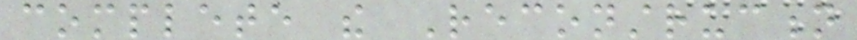complete the Reconstruction
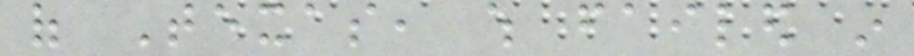of Texas, which failed in
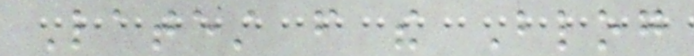Latest from the Blog
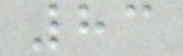83
